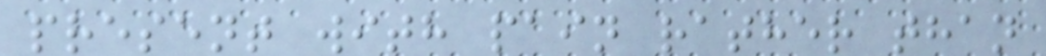present with pain rather than
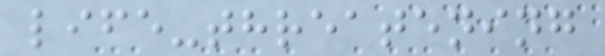life-threatening
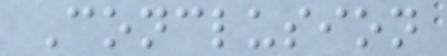Conclusion
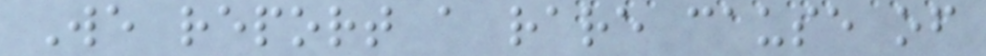We report a rare cause of
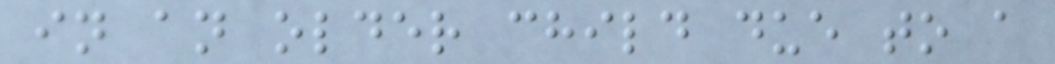in an older child due to a
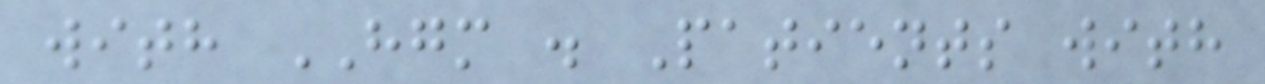with HGM . Patients with
